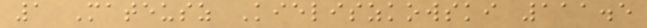1 Mateusz Kieliszkowski 111.5
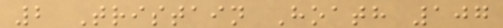2 Tristain Hoath 107
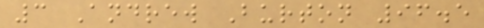3 Andrew Burton 96.5
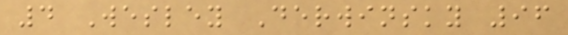4 Wesley Derwinsky 96
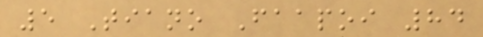5 Tiano Faapoi 84
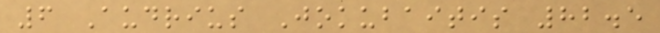6 Audrius Jokubaitis 82.5
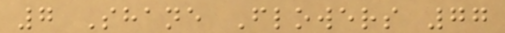7 Shane Flowers 77
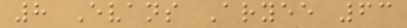8 Evans Aryee 63
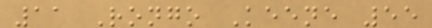11 Rongo Keene 55
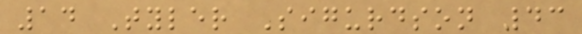14 Tyler Sigurdson 43
